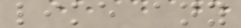like any
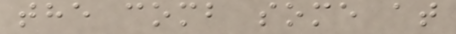the comb some at
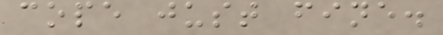cope just fine.
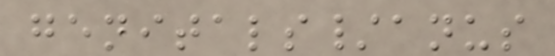genitals/anus
